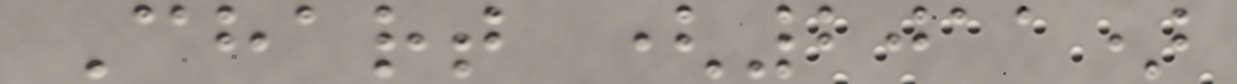Chart (2011)
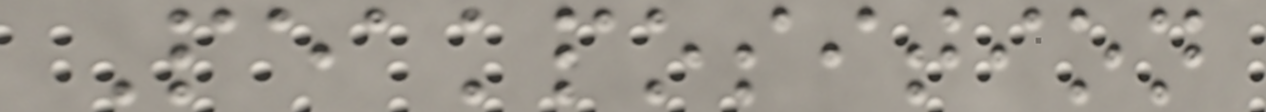Peakposition
